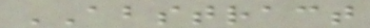ABSTRACT
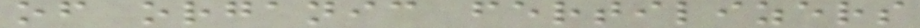of organic fertilizers
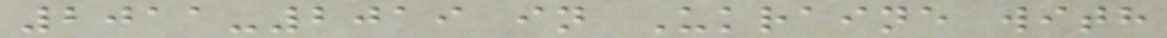2011-2019 in Ukraine with
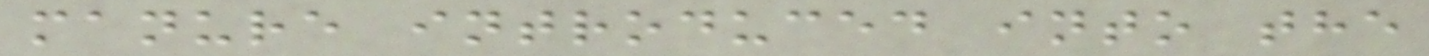manure introduced into the
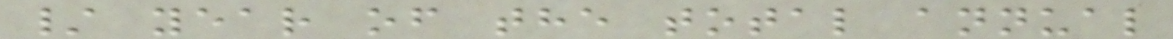/ year of the total annual
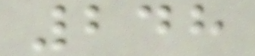248
